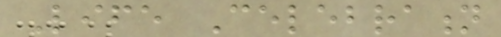Life Celebration
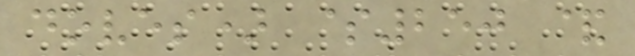doves) $250 &
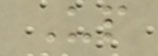Up
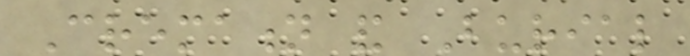Cremation and Burial
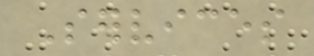Services
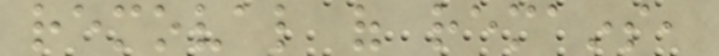removal of remains,
